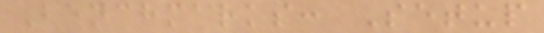Benchmarks: Setup
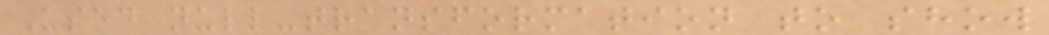Used null-transformation to show
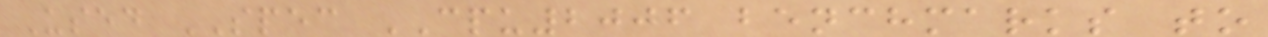Used SPEC CPU2006 benchmarks to
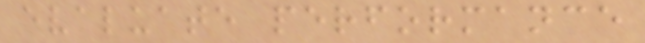evaluate performance
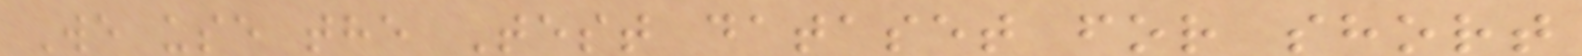We use the Test dataset for short
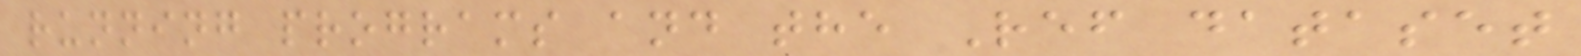running programs and the Ref dataset
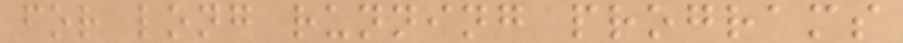for long running programs
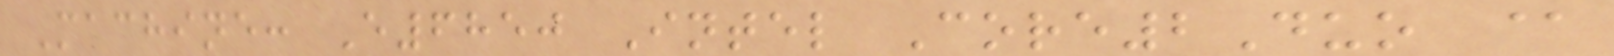Machine: E6850 Intel Core2Duo @
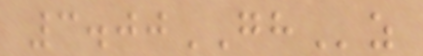3.00GHz
